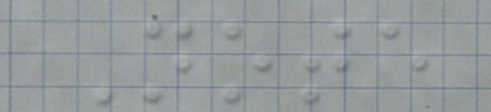Note
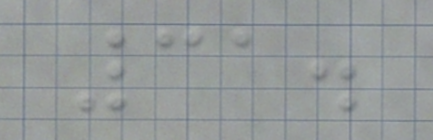31.
